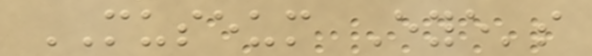MUSEUM Eye's
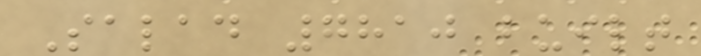Salad 7810 built
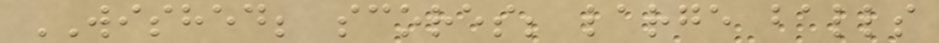WISHED; scores; large balls
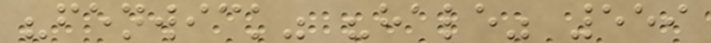"fenwick" "hale" 559
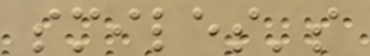smiles's
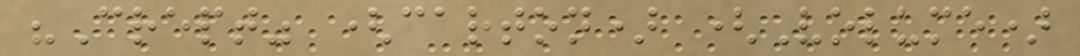"Crept" (carton) (Volume)
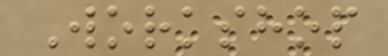Workshop
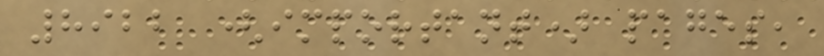8922 (important) pages,
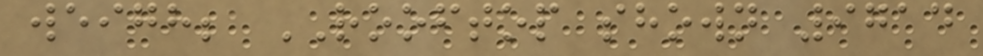weigh; ROOFTOP shown 9714
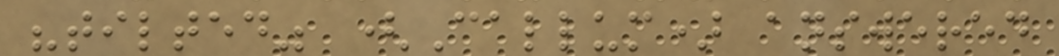"tilted" (Callum) answered
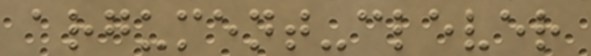argument-clever
